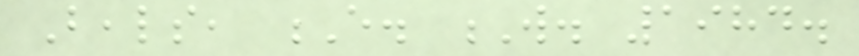Beals, E. W. 1984.
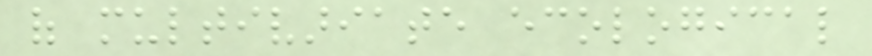of multivariate ecological
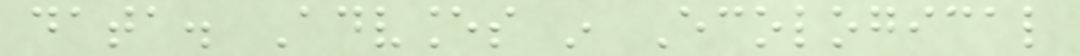data. Advances in Ecological
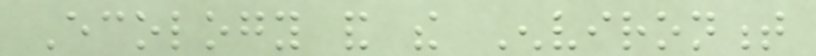Ecology and the Environment
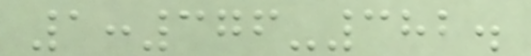1:376-382.
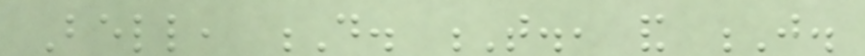Bell, D. T., and J.
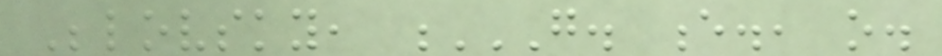Belovsky, G. E., O.
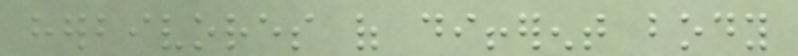herbivores of different body
